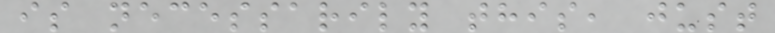is necessarily this, just
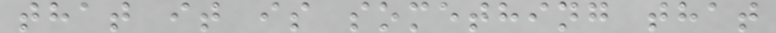that it is something that
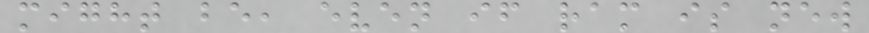might be, even if ram is new
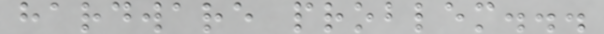hardware problem...
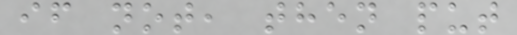if not, then put
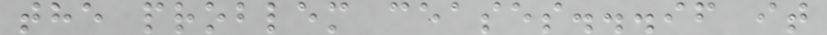the problem ceases...if it
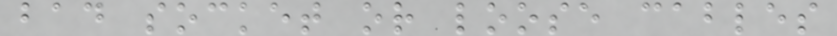bad socket or loose cables
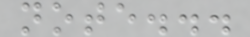note...
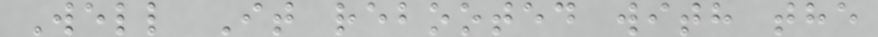Well It rebooted with the
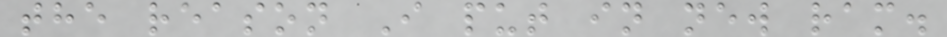the reason I put in new ram.
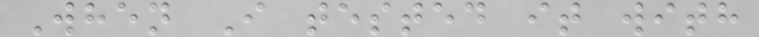When I tested it with
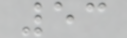53
